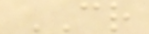CR
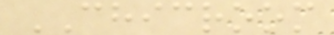CHICROOM
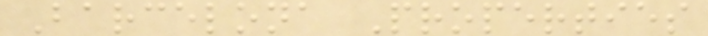Barcelona Properties
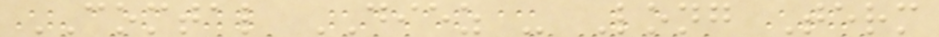COMTAL DIEZ - Long Term
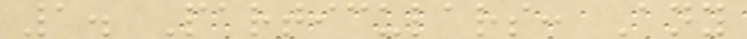1. Particulars: Any
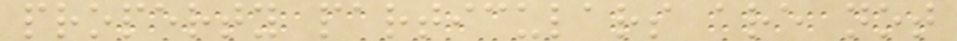property particulars are not
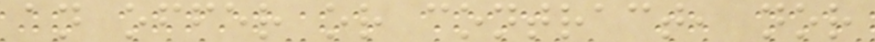an offer or contract, nor
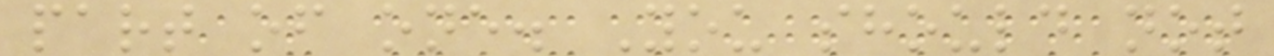part of one. You should not
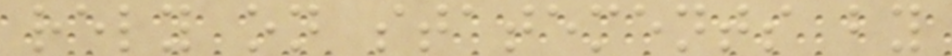rely on statements by
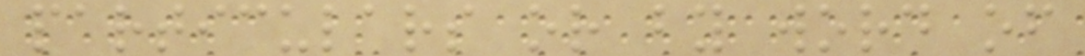particulars or by word of
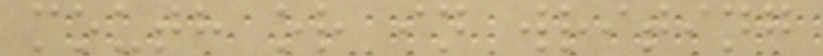mouth or in writing
